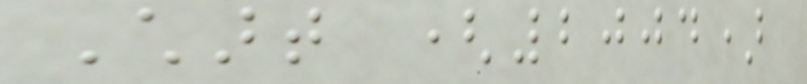Chart (2004)
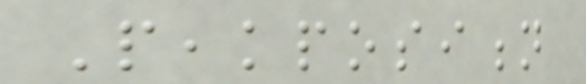Peakposition
